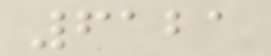6121
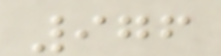976
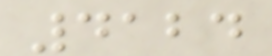4124
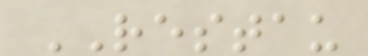RESTAU
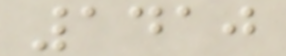1410
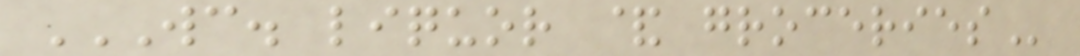WC. LIQUOR & GROCERIES
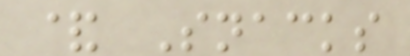& Snacks
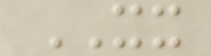XX
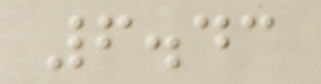6.43
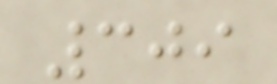309
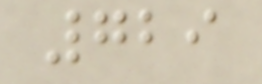729
